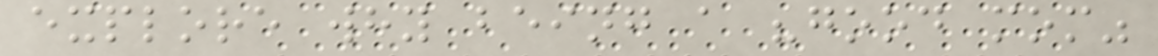explore why being a "good mom"
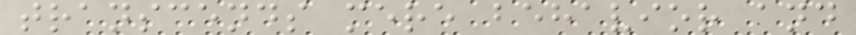transcends mere behavior and
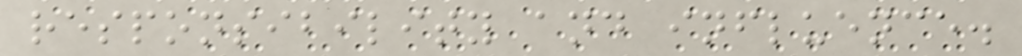responsibility and influence.
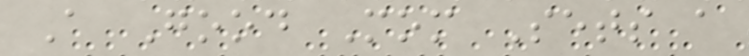A Good Mom Sets a
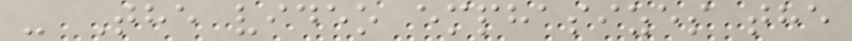- The video emphasizes the
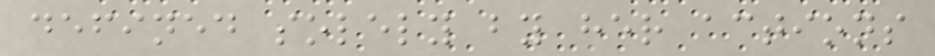defined solely by her actions
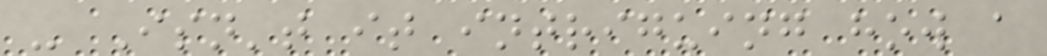- Isn't it intriguing how a
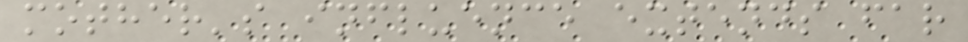mother's influence extends far
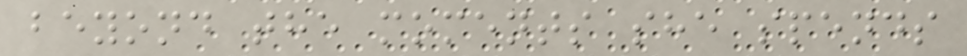beyond the moments she spends
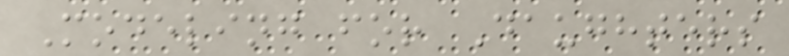Modeling for Daughters
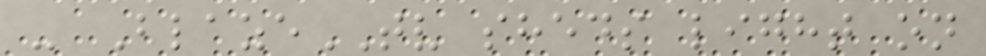- BlazeTV sheds light on
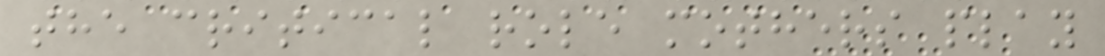the critical role mothers play
